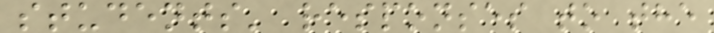students' responses to the
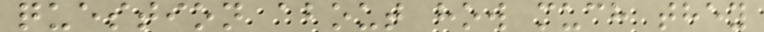question about how much they
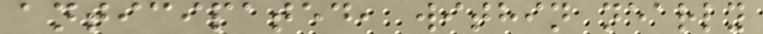anticipated, within nearly
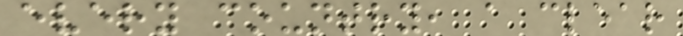every country, a clear
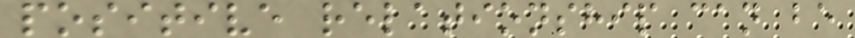positive relationship can be
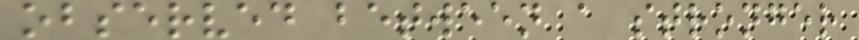observed between a stronger
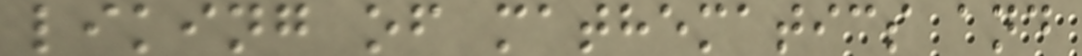liking of mathematics and
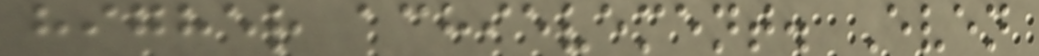higher achievement. Even
